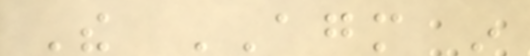The AGM in
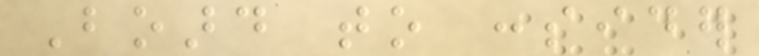Board to consider
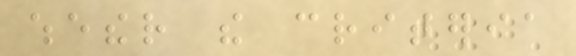whether the criteria
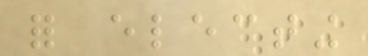for electing
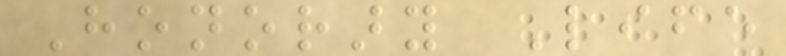Honorary Life
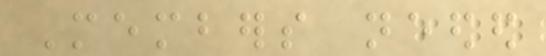Members needed
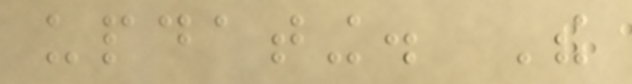updating. The
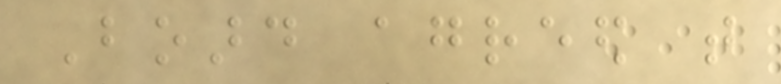Board agreed that
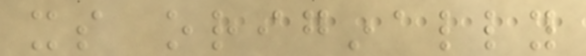its originally
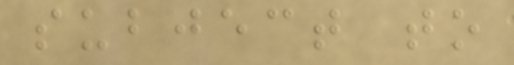subject to
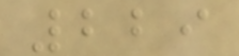229
